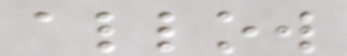allow
